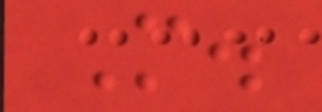M.
